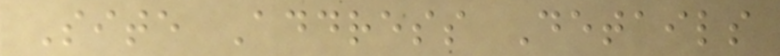Site Address Details
